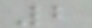2
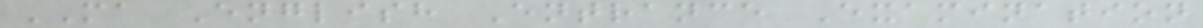MA English Entrance Examination
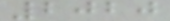2020
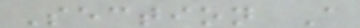Section A
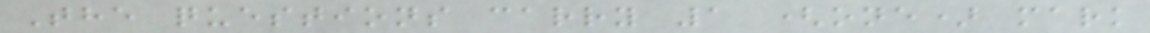The questions carry 1 (one) mark
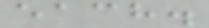each.
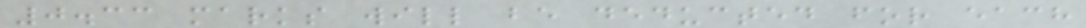0.33 marks will be deducted for each
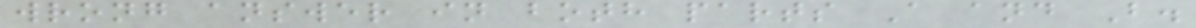wrong answer in both parts A and B.
